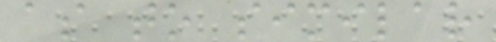as to similar
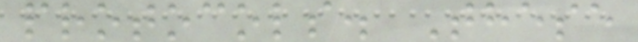protocols. These
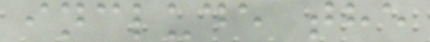include the
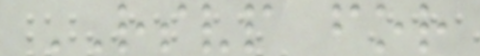RSVP for
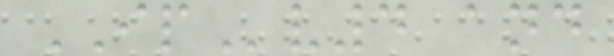IPv4 and
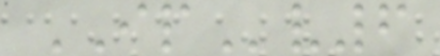IPv6
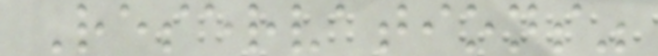Reservations"
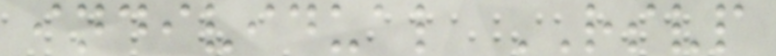individual RSVP
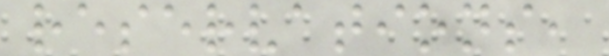reservations,
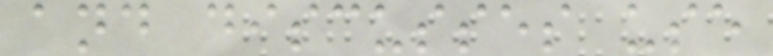and discusses use
